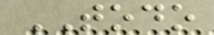TODO
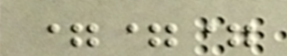===
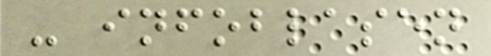- infoblasen
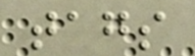tags
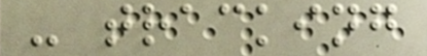- tracking
